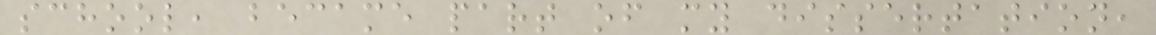school, became part of my dissertation,
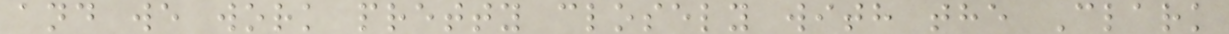and we work pretty closely with the Clark
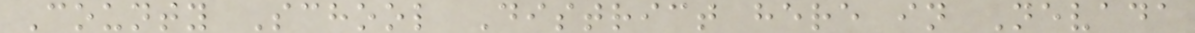County School District here in Nevada
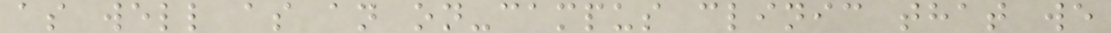as well as an on-campus clinic that we
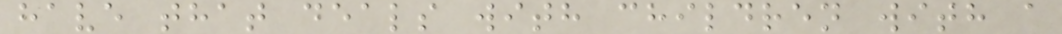have that deals with children with a
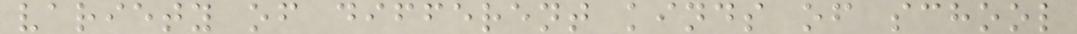variety of different kinds of school
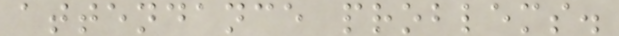attendance problems.
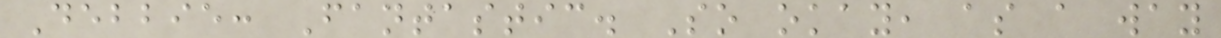Debbie: Fantastic. So okay, as a way
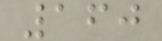160
